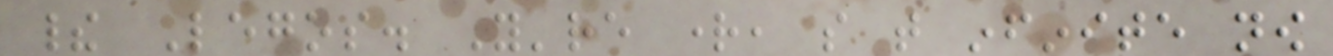their Legos. You're right, so that infinite now
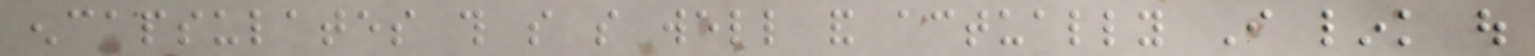encapsulates this so so well and actually I link out
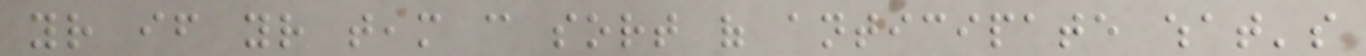your if your team can sort of anticipate what's
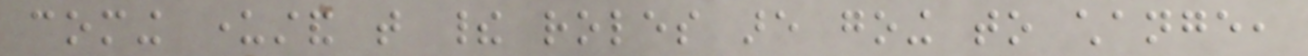coming understand that their roles are going to change,
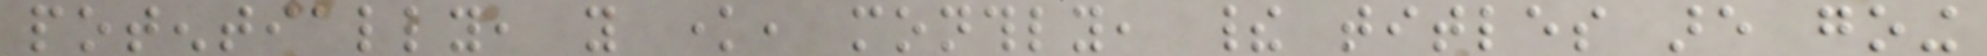potentially, you know, monthly, their titles are going
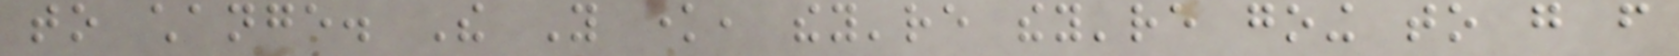to change. The You know, they're they're going to go from
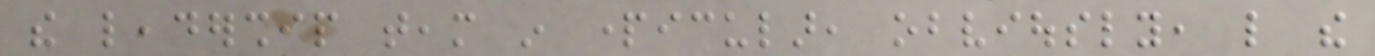the leadership team in particular, obviously, like the
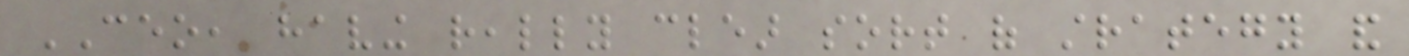CEO, having really clear sort of strategy and
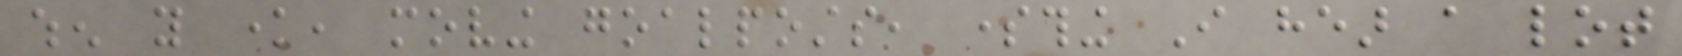when you know, moving goalposts, something I hear a lot
